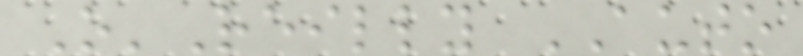O'Reilly AUTO
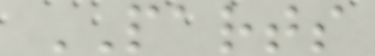PARTS
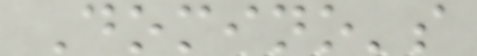Domino's
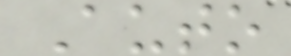Auto
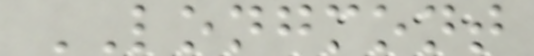LONGMONT
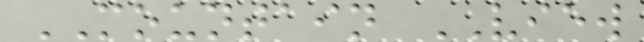MOUNTAIN VIEW
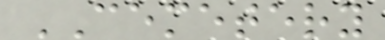CEMETERY
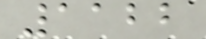1122
